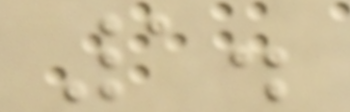1.
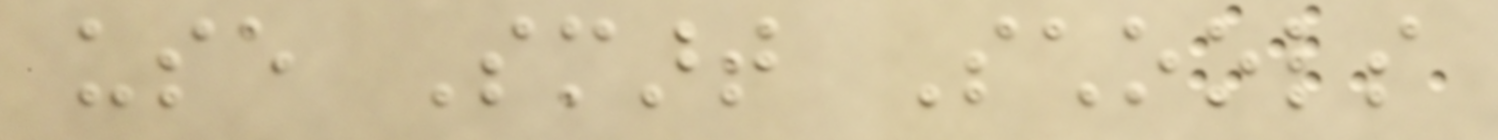use Smart Schools
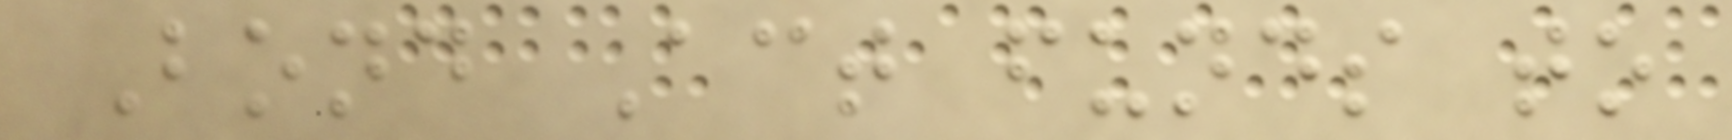Bond Act funds to
